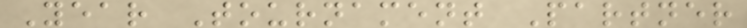Year Tournament Partner
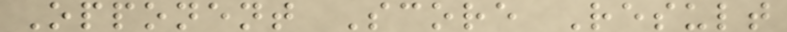Opponent Score Result
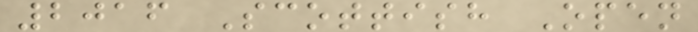2016 Scottish Open
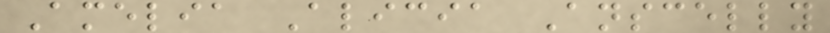Amelia Alicia Anscelly
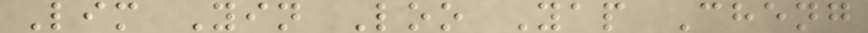Lim Yin Loo Yap Cheng
